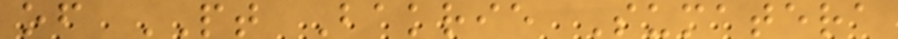of PT Bakrie Sumatera
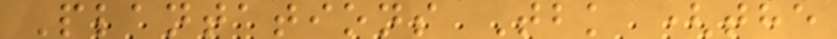Plantations Tbk (the
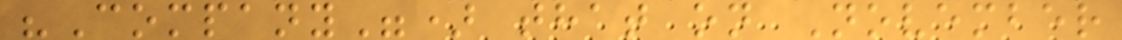"Company") that on November
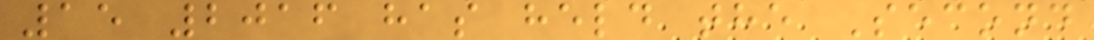15 2016 has held the Second
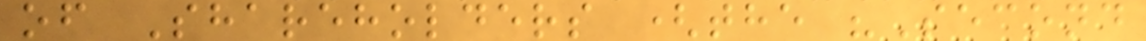of Shareholders (the "Second
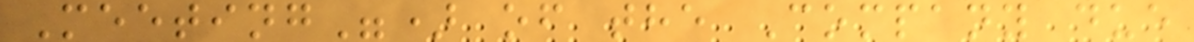Meeting") of the Company due
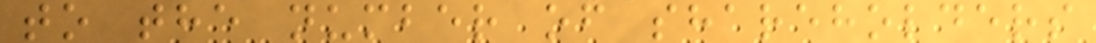to the number of shareholders
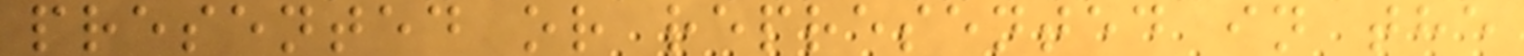presented or represented in the
